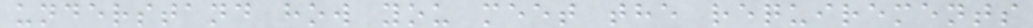understand how you meet the requirements
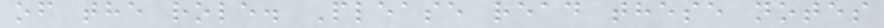of the role. Please read these notes
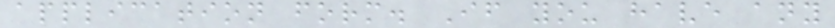application form. If you have any
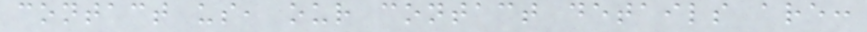contact us, our contact details are:
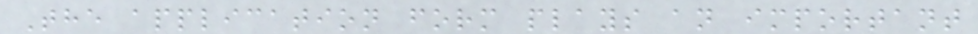The application form plays an important
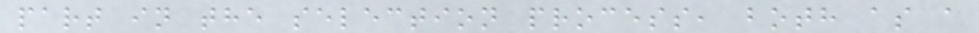part in the selection process, both as a
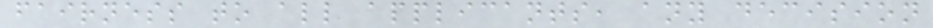fairness to all applicants, any decision
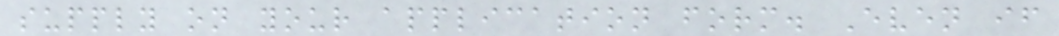supply on your application form. Even if
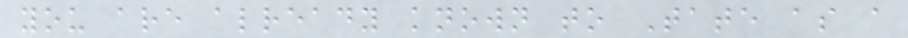you are already known to Tate as a
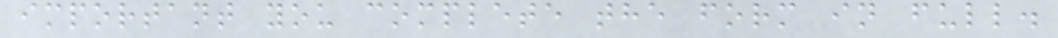important you complete the form in full.
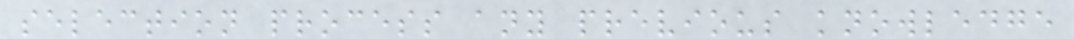selection process any previous knowledge
